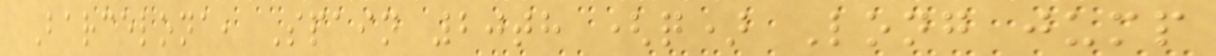Barcelona, Spain 20th (q) Long jump
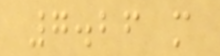7.26 m
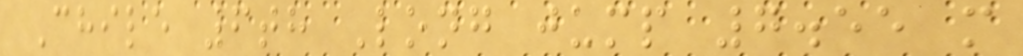Chile 6th Long jump 7.55 m
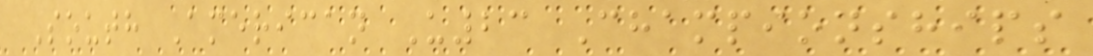South American U23 Championships
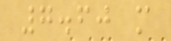7.60 m
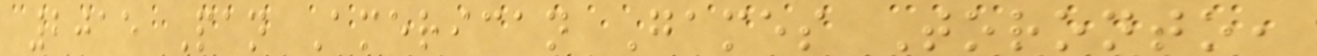2015 Pan American Games Toronto,
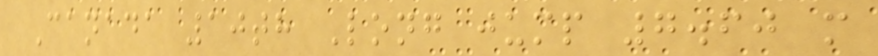Canada 10th Long jump 7.60 m
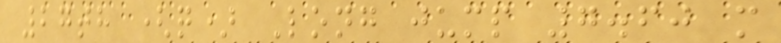27th (q) Long jump 7.60 m
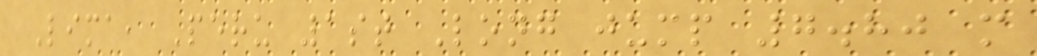Lima, Peru 1st Long jump 7.80 m
